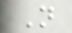N
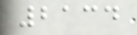2134
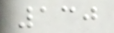130
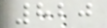820
